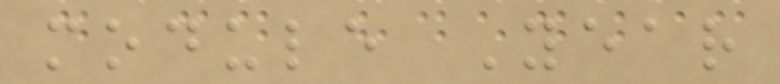module Year
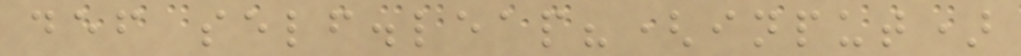def self.leap?(input)
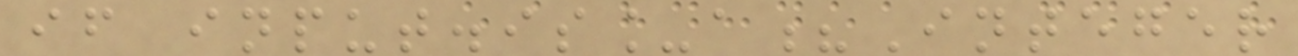if input.is_a?Integer
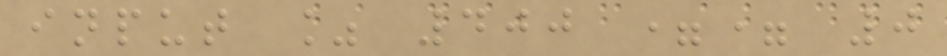input % 400 == 0
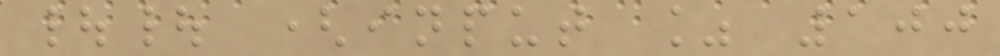|| (input % 100
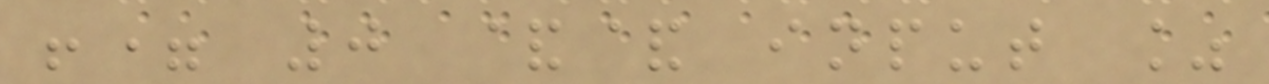!= 0 && input %
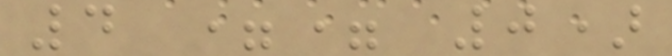4 == 0)
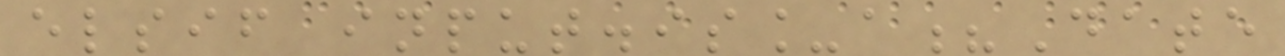elsif input.is_a?Date
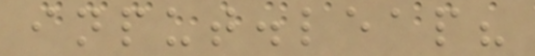input.leap?
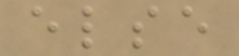else
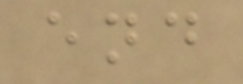end
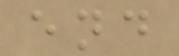end
